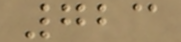723
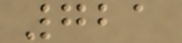721
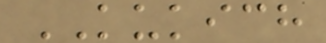KUKICH
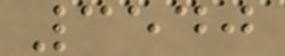3540
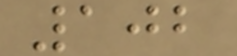102
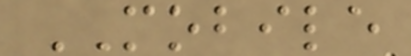MOBILE
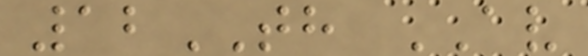12TH AV
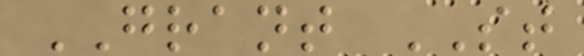GRANT ST
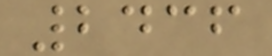2436
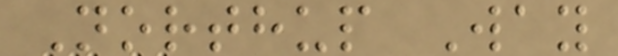Northup Way
